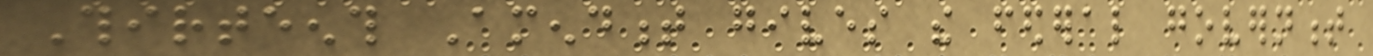Thirteenth Amendment gives the federal government
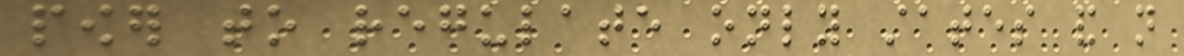power to regulate only states and not
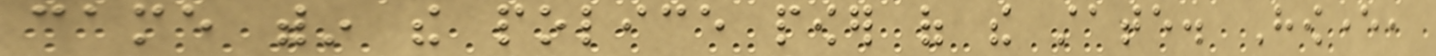came within the police power of the state. However,
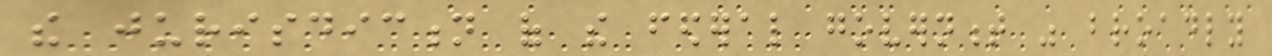the jurisdiction of the federal government was broadly
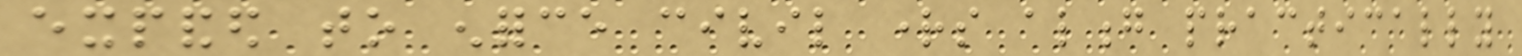expanded to enforce civil rights along practically
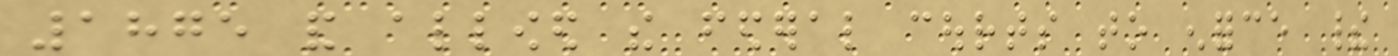1875 and allowed the federal courts to enforce their
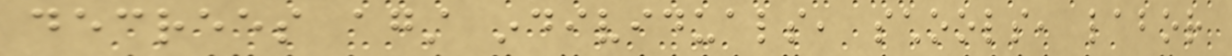decrees against individuals, schools, labor
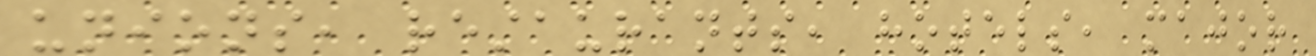unions, restaurants, hotels, major
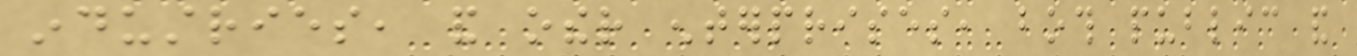industries, and other enterprises, both public and
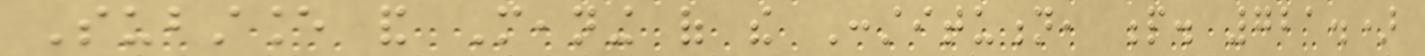Substance and Meaning of the Constitution, p. 721.)
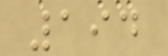194
